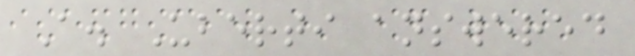A. Uberti answered
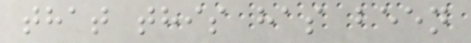that this has been
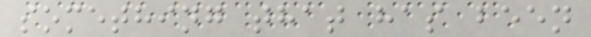something that has been
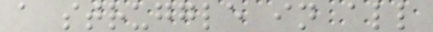a struggle in all
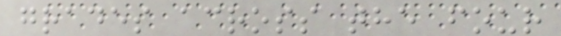grades across the four
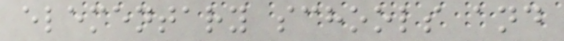elementary schools and
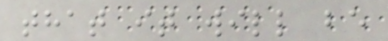that it will be
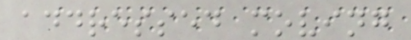addressed moving
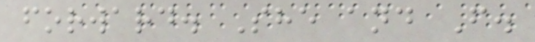forward. She and F.
